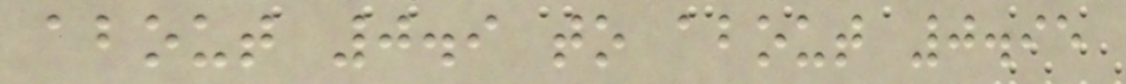about 0.9 to about 0.95
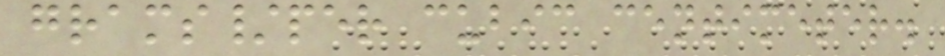grams/per cubic centimeter.
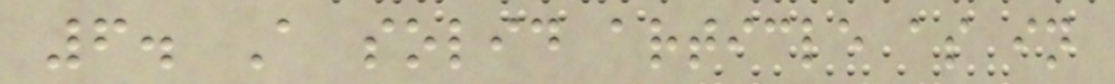6. A solid article as in
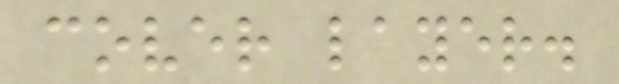cover layer.
